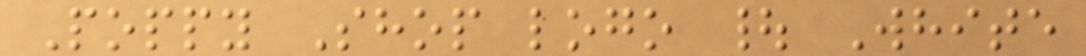Poppy Shop logo | White
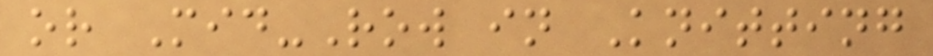or Mid-Row in Knitting
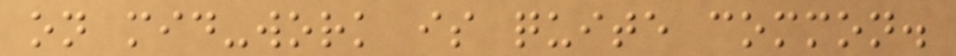on mid-work is quite common.
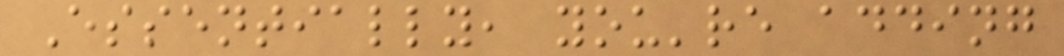Essentially, you're adding
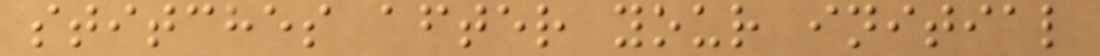stitches after your initial
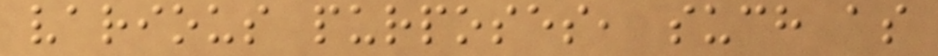various purposes, such as
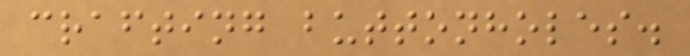crafting buttonholes.
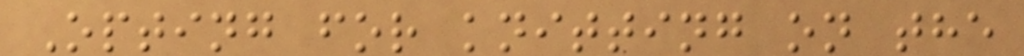Opting for knitting on the
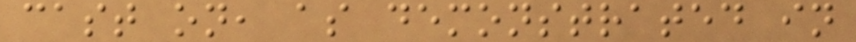cast on, as demonstrated in
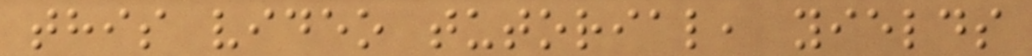this video tutorial, yields
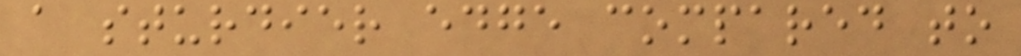a sturdier edge compared to
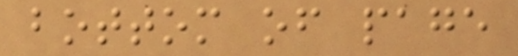bottom of page
